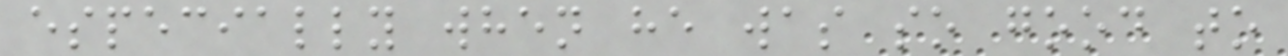especially when he was so good to
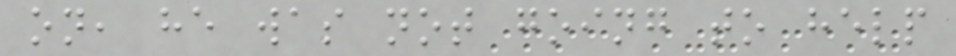on, he was not going to help
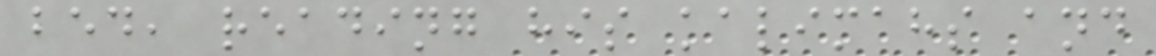bed, reading his kalimahs and
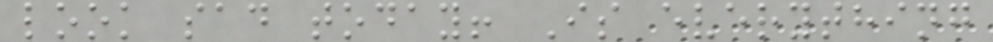look sad today! Is everything
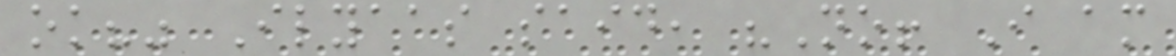ok?" Ilyaas said, "No! I am
